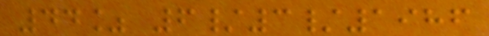44% 6/3/1986
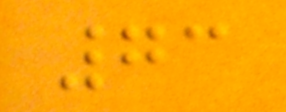73
